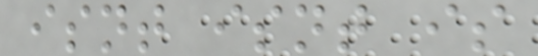isnt isnt is
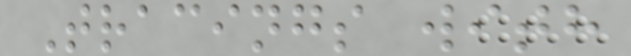Tracings with
